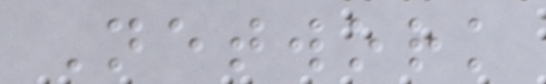Network
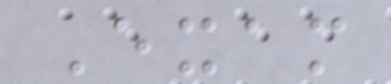Exam
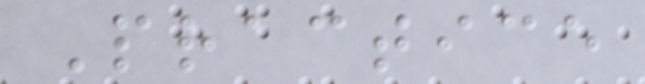Practice
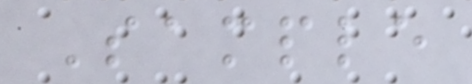Sample
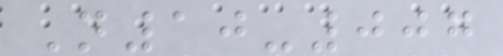N10-007
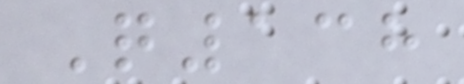Q138
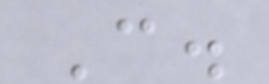C.
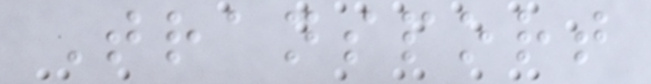Transport
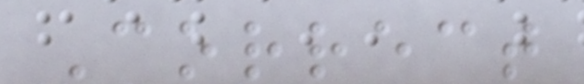Correct
